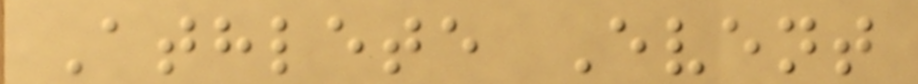Athlete Event
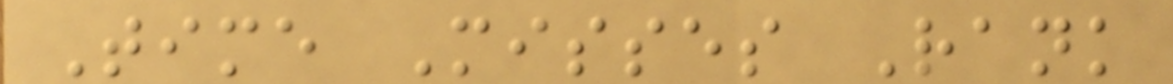Time Misses Rank
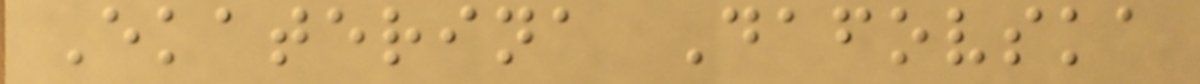Ekaterina Dafovska
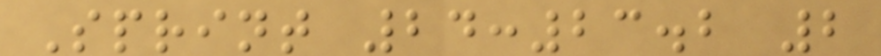Sprint 24:23.2 2
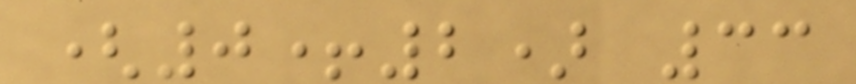(0+2) 33
